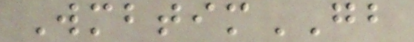WmbtimGB
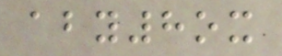aby8ox
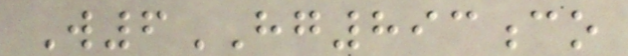W6HG893co
